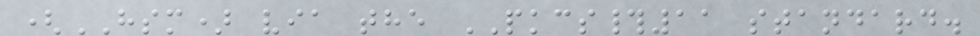(HSM) via the PKCS#11 standard.
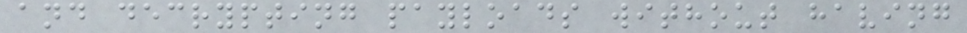and decrypting payloads without having
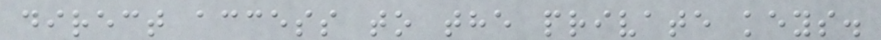direct access to the private keys.
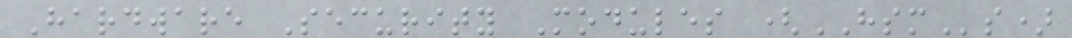Hardware Security Modules (HSMs)
